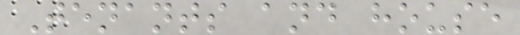Tenants and house
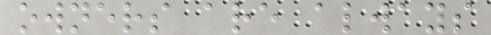owners are always
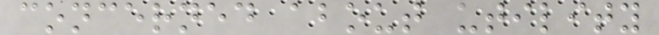concerned about utility
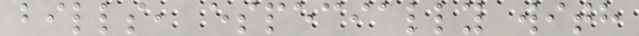bills, especially with
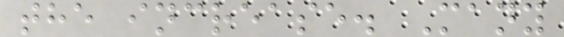the increase. Many
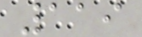119
